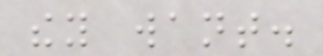they want.
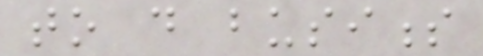to do business
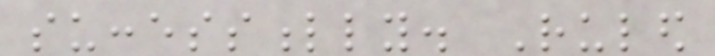successfully. Ruled
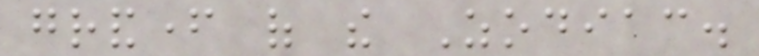grandfather of the Zodiac.
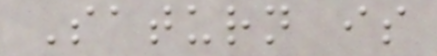Saturn is
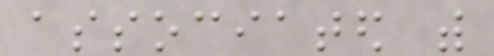associated with
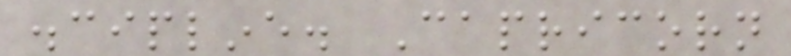discipline. Capricorn
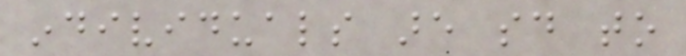individuals are said to
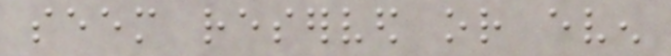seem reserved or even
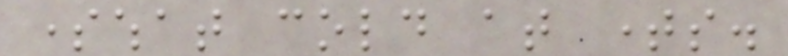somewhat cold at times.
